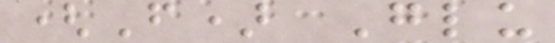(F) Glu
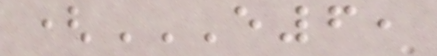(E6,
